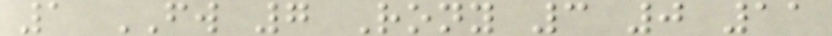1 FW 7 Rony 3 0 11
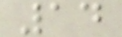14
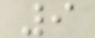9
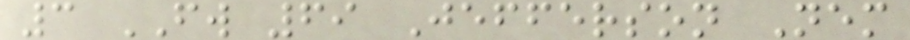3 FW 69 Jefferson Nem
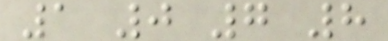1 0 7 8
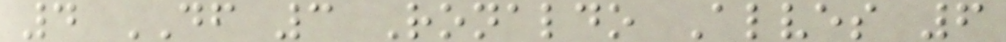4 DF 3 Ronaldo Alves 6
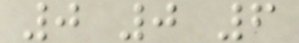0 0 6
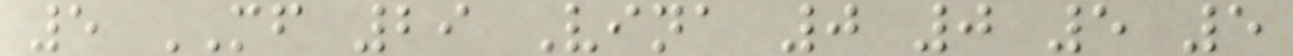5 MF 29 Vina 0 0 5 5
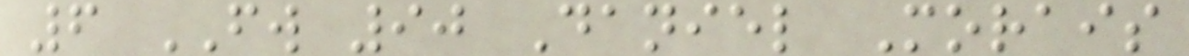6 FW 90 Daniel Morais
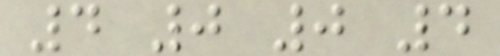4 0 0 4
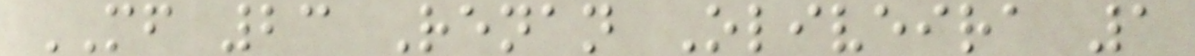MF 23 Renan Oliveira 1
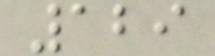129
